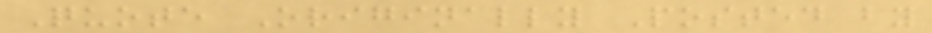Quote Originally Posted by
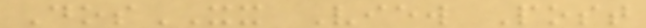DosXX View Post
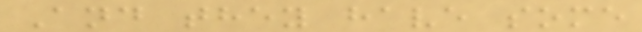And they have some
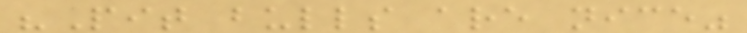"Pit bulls are nice"
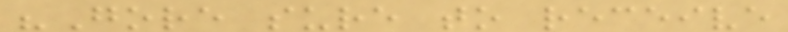"Gore sure to receive
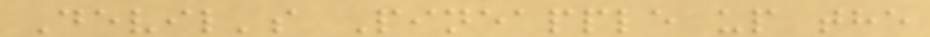Devil's Pineapple up the
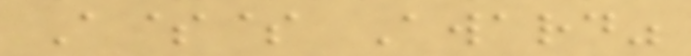A$$ Award"
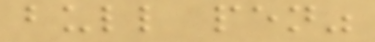bull pen"
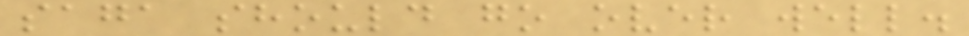saga should go over well.
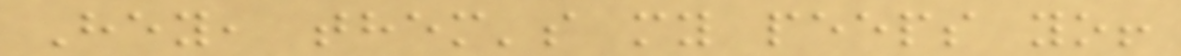Hey, them's my peeps yo!
